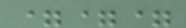===
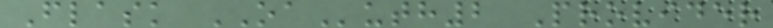Flask OAuth2 Provider
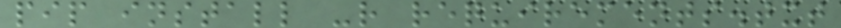pip install -r requirements.txt
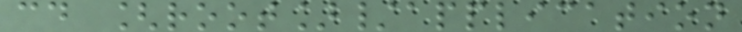cd [root]/application
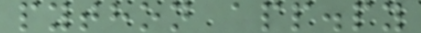python app.py
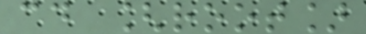cd [root]
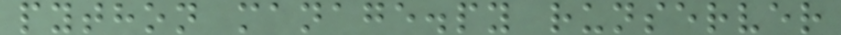python manage.py runserver
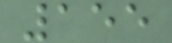155
